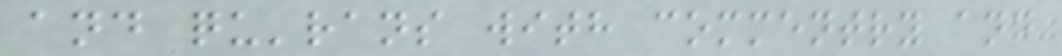and qu'rans with commentry and
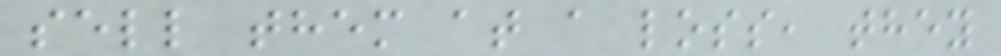sell them at a loss, they
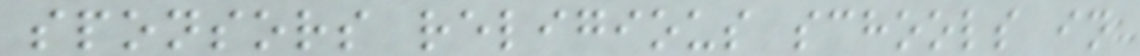sponsors religious schools in
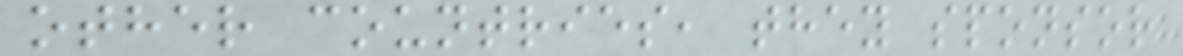other countries, they sponsor
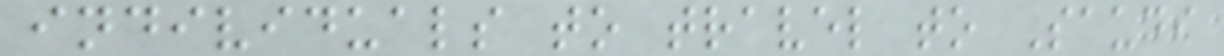individuals to travel to Saudi
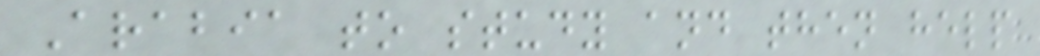Arabia to study and then help
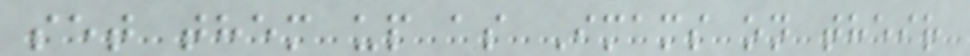set them up as Imams on their
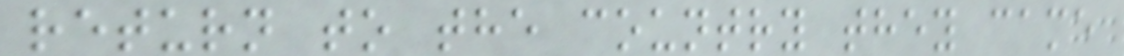return to the country they came
